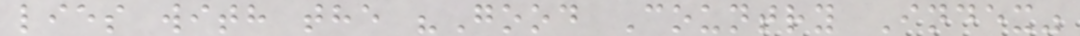lies with the "Good Country Index"
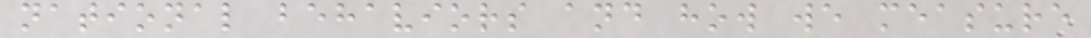national behaviors and how we measure
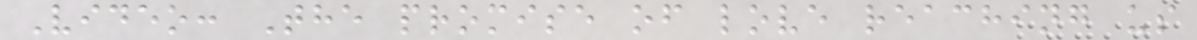Video: The promise of love reaching us
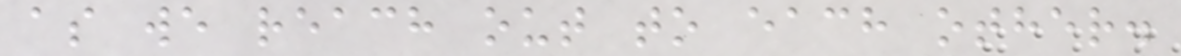as we reach out to each other.
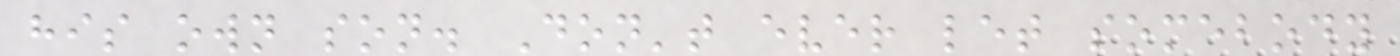his own son. Don't ever let somebody
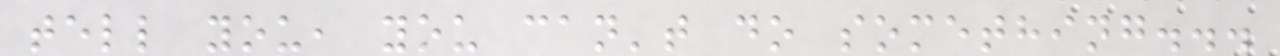tell you, you can't do something...
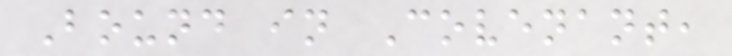Bound in Covenant,
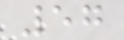57
